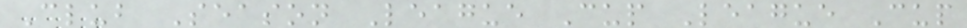Club Season League Cup League Cup
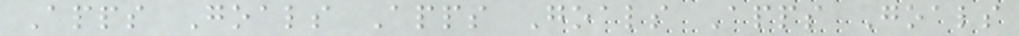Apps Goals Apps Goals Apps Goals
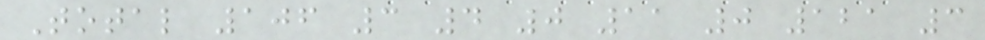Total 106 3 4 0 11 0 121 3
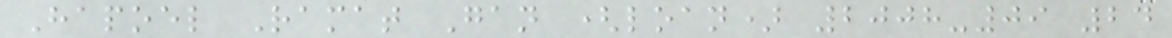Hapoel Ramat Gan (loan) 2008-09 24
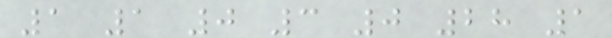1 1 0 3 0 28 1
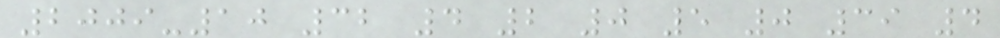2009-10 32 4 2 0 5 0 39 4
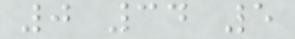0 34 5
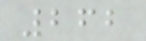262
